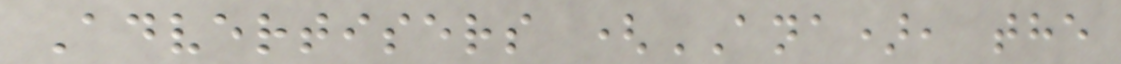Advertisers (ANA), the
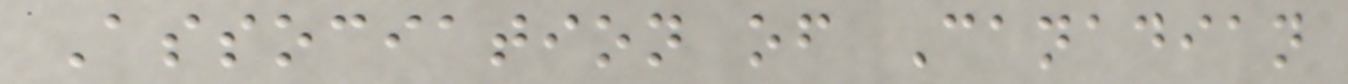Association of Canadian
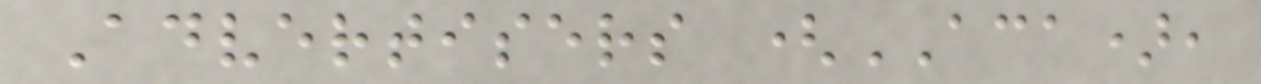Advertisers (ACA),
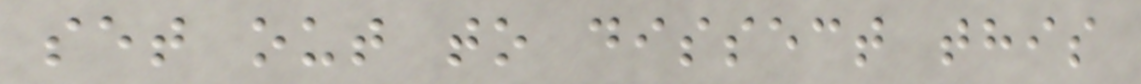set out to dissect this
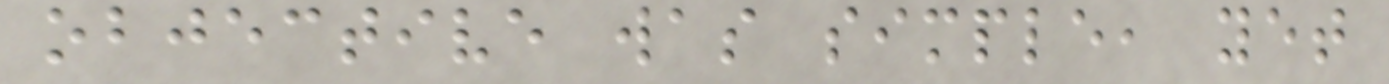objective was simple, yet
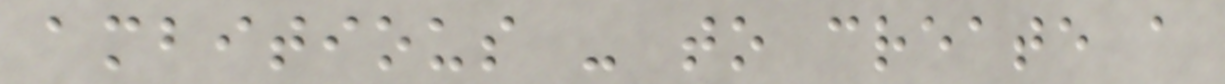ambitious - to create a
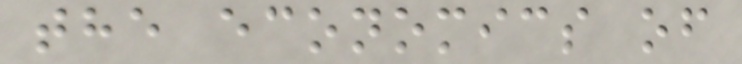the economics of
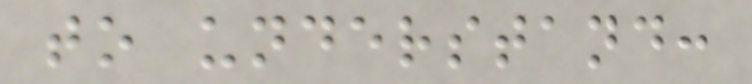to understand:
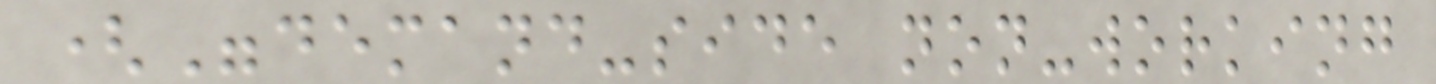("demand-side non-working
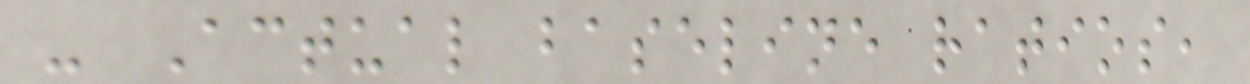- Actual baseline ratios,
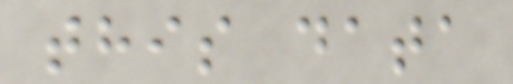this data
